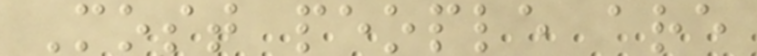Most people are
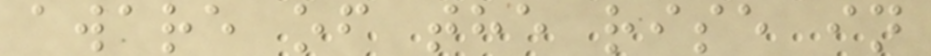aware of the rise in
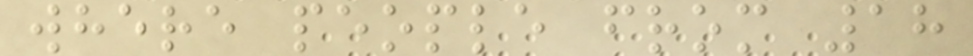where people from 18
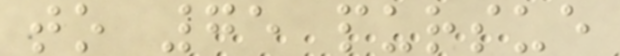to 75 pursue
